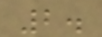2.
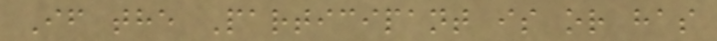If the Participant is or has
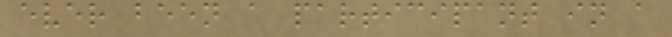ever been a participant in a
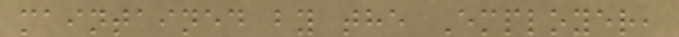maintained by the Employer,
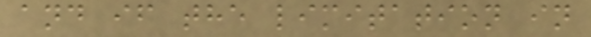and if the limitation in
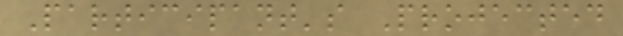Participant's Projected
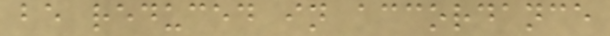be reduced in accordance
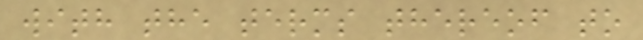with the terms thereof to
